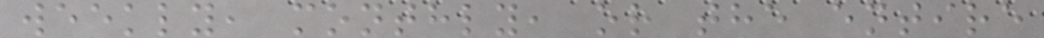weekly, monthly, or the entire
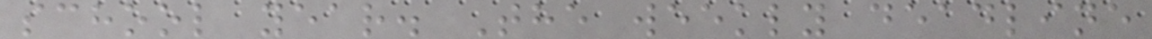school year. The weekly deadline
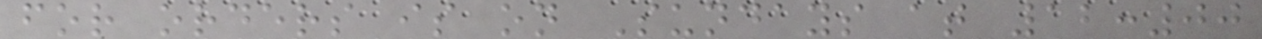for orders is on Sundays at 12:00
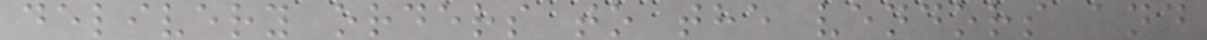delivery orders to the vendors and
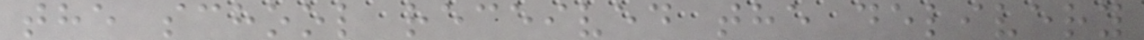the school received the delivery
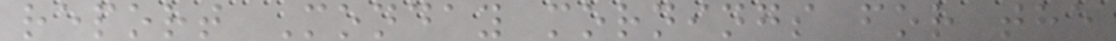report Monday mornings for the
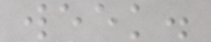week.
